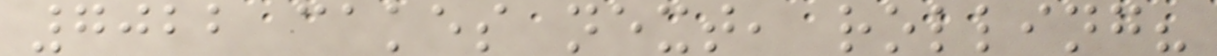7022 cakes next, rolling?
